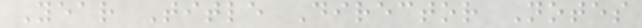Year Title Director Notes
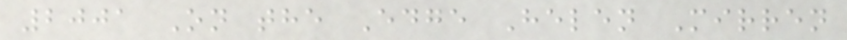2001 On the Edge Helen Mirren
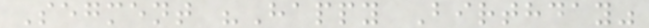Segment "Happy Birthday"
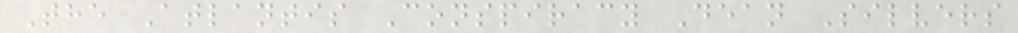The Atlantis Conspiracy Dean Silvers
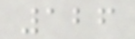126
